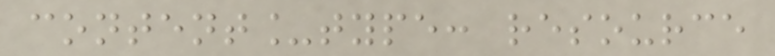content_type: resource
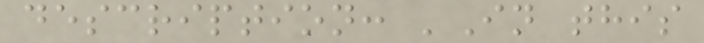description: 'In this
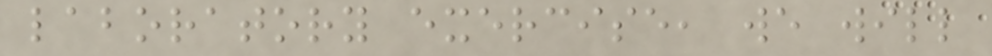laboratory exercise, we will
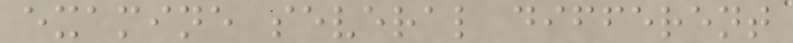examine several different
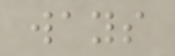ways
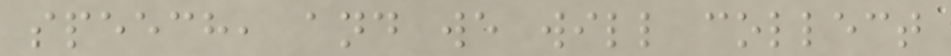speech, and we will collect
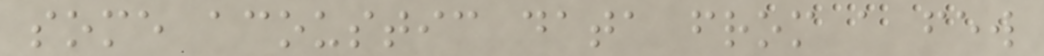some acoustic data from a few
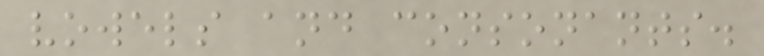vowels and consonants.
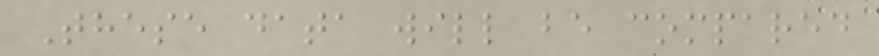These data will be compared
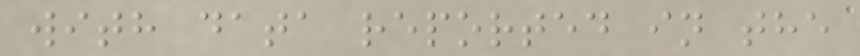with data reported in the
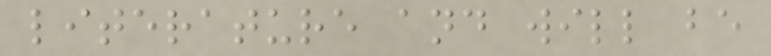literature and will be
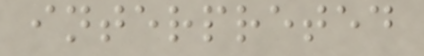interpreted
